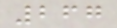267
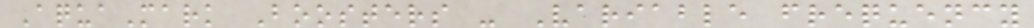AquaMark Boosters - Variable frequency
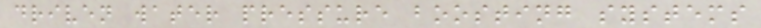driven water pressure boosting systems
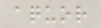aquor
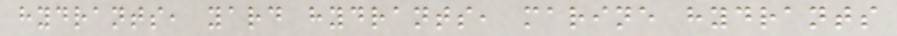hydrants, yard hydrants, marine hydrants
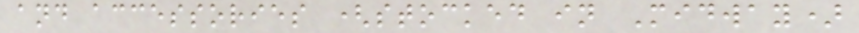and accessories (stocked in Midway)
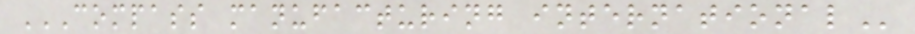COMPASS MANUFACTURING INTERNATIONAL
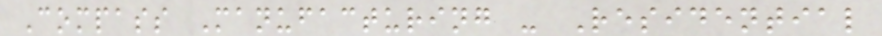Compass Manufacturing - Residential
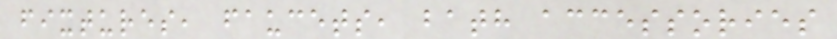fixtures, faucets, bath accessories
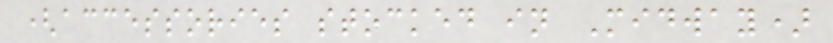(accessories stocked in Midway)
